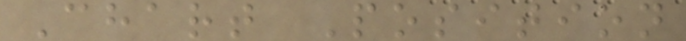Chart Position
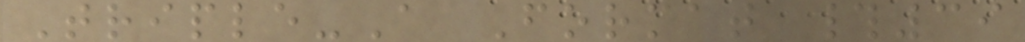Triple-A Format #39
